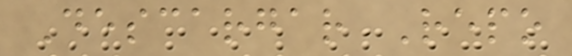Descargar Repo
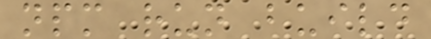npm run build
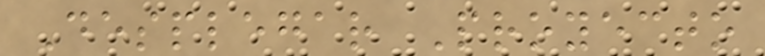Desplegar Proyecto
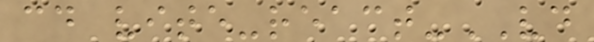cd vite-react-VD
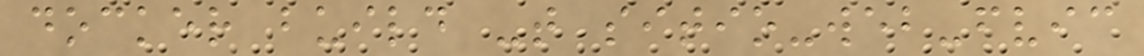docker build -t sitio-web-fvic
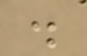.
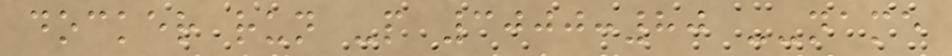docker run -p 3000:80 --name
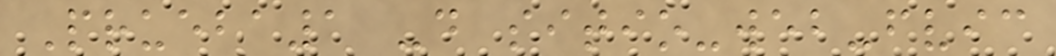Prueba1 -d sitio-web-fvic
